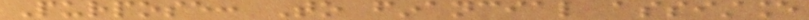Purpose: To financial assistance
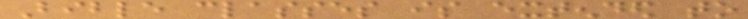Bible classes is extended to
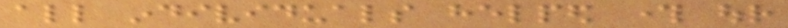all individuals helped through our
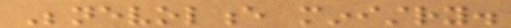Benevolence ministry.
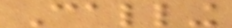Calling
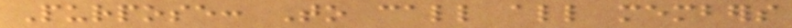Purpose: To call all members
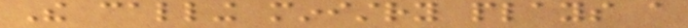The calling ministry plays a
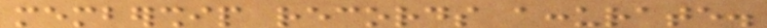membership records accurate.
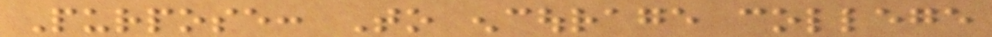Purpose: To encourage college
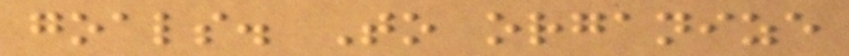goals. To organize
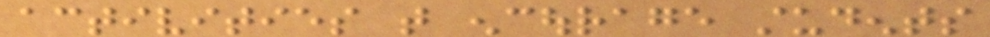activities that encourage students
